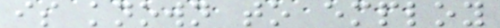is known to employ
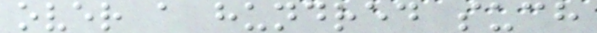over a hundred such
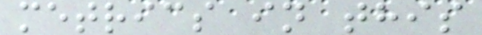metrics in this
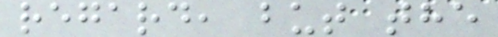regard, but the
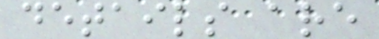details are
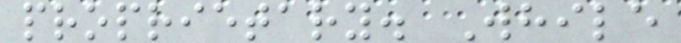proprietary. While
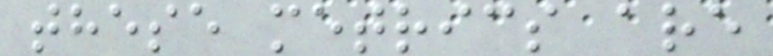these metrics are
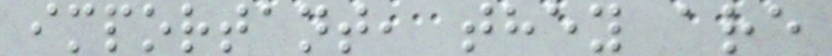important, they are
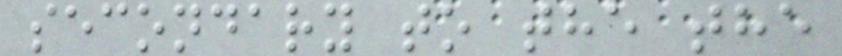secondary to the the
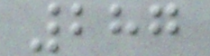287
